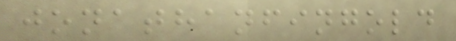jonathanfingold
